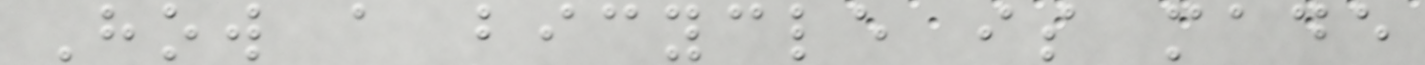How a bicycle is made
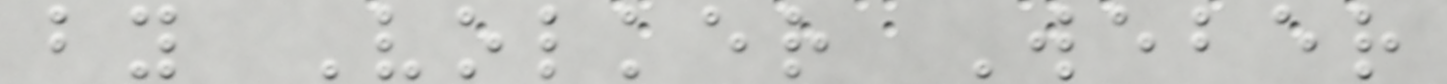by Volker Weber
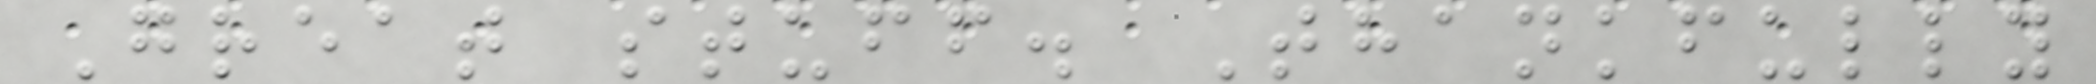Great stuff. Thankfully
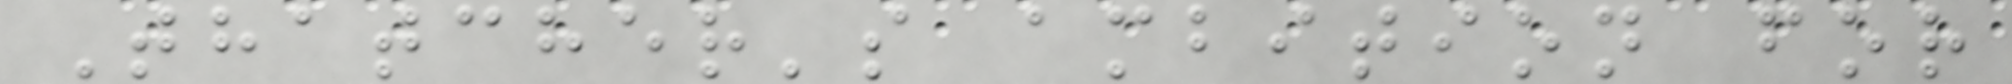Thatcher's ambition for
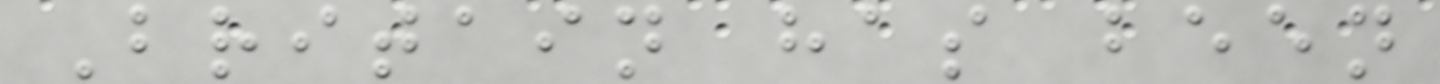Britain has been
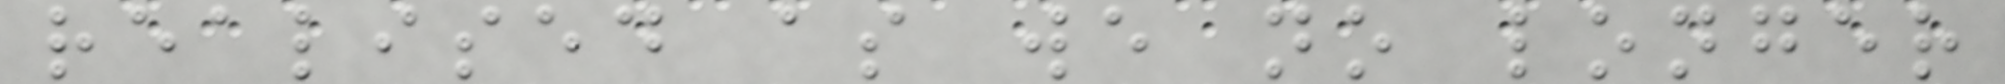realised as we no longer
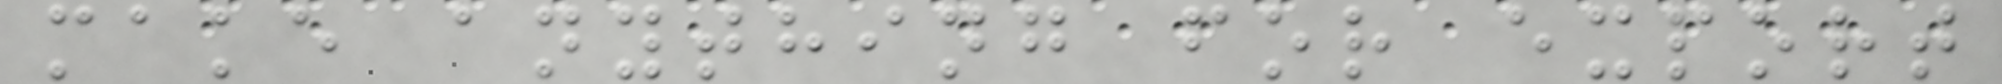make anything for export
